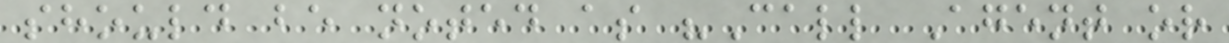should be noted as "Call Agent or
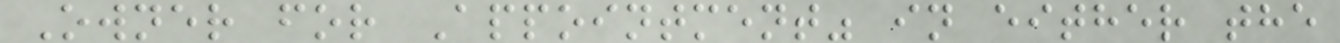Owner for Appointment" in either the
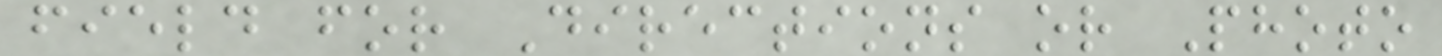field for Directions or Photo
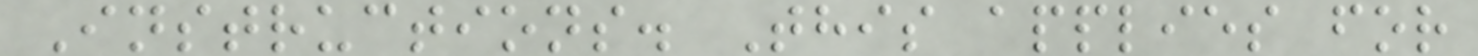Instructions. This applies for
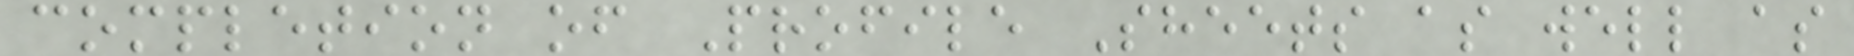completion of Profile Sheets as well as
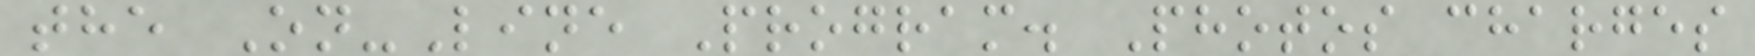the On-Line Program. Photos charges
